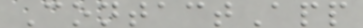ContactApp
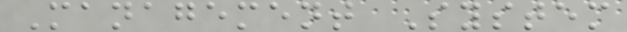Management System
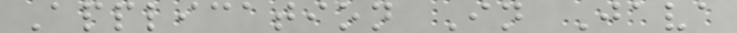Application In Java
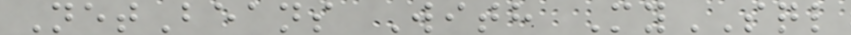NetBeans With MySQL
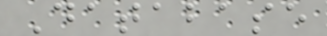Database
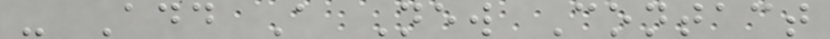- Add A New Contact
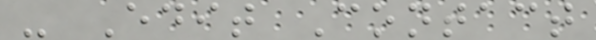- Edit Contact
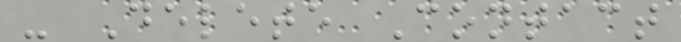- Delete Contact
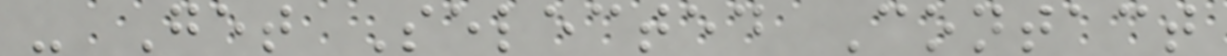- Get Selected Contact
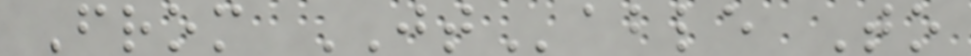From JTable To
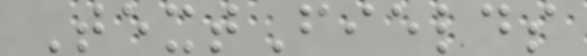TextFields
